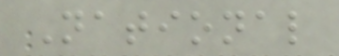National
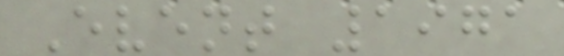Event 1971
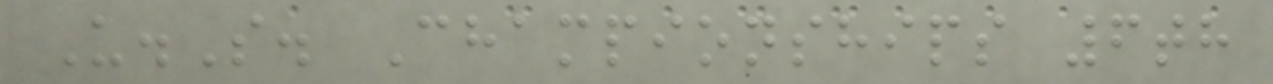U.S. Championships 6th
